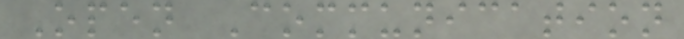Open Communication
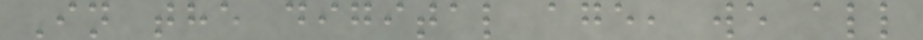In the digital age, we all
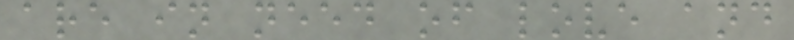are in need of love and
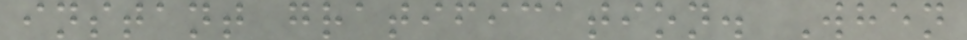instant gratification. When
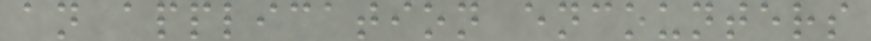an application encounters
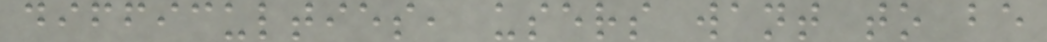difficulties, users want to be
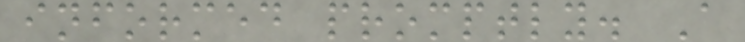informed promptly. A
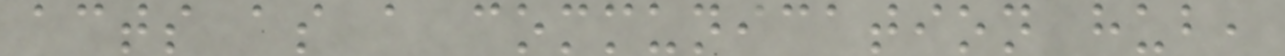acts as a communication hub,
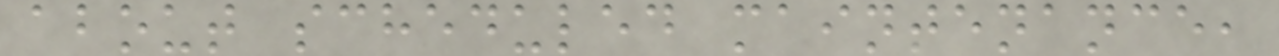about scheduled maintenance,
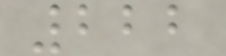222
